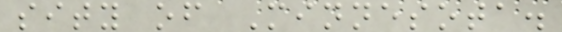sity of Minnesota.
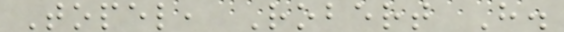Topel, Robert H.
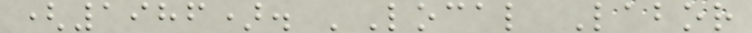(1986). 'Local Labor
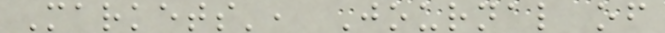Markets', Journal of
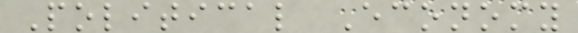Political Economy
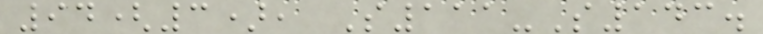94(3), S111-S143.
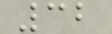32
